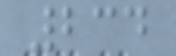234
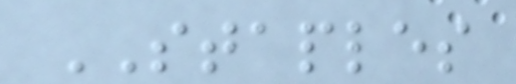STAPLES
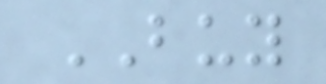BUY
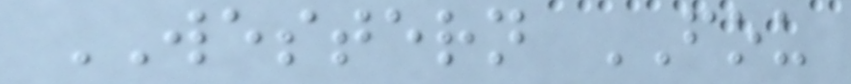WESTERN FOU
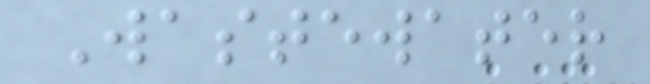Wastewater
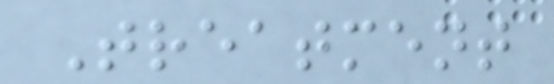Treatment
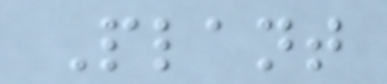Plant
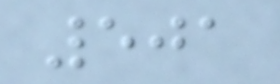501
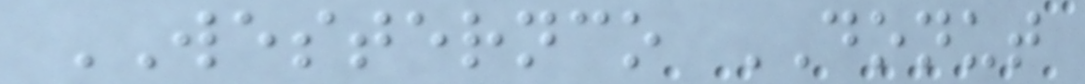WESTERNCO DONUT
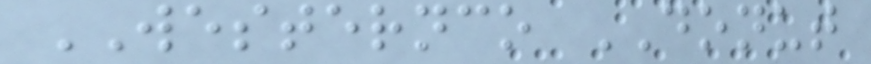WESTERNCO DONUT
